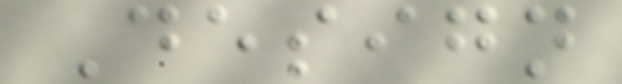Design
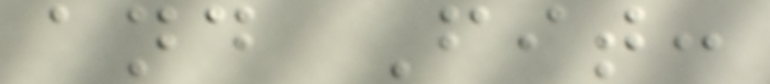and Fit:
